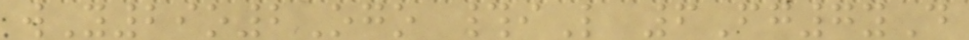wY29o2Ogo #iL 6Fg7yD
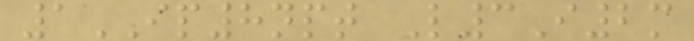1IP8npt L3I2m
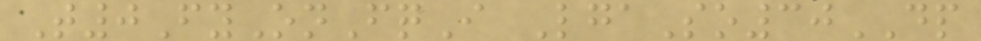T0FyOnFqI LgaSo30DP
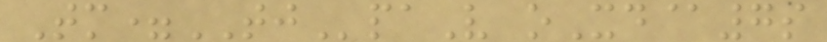Tm=TJpaV oXd@7s
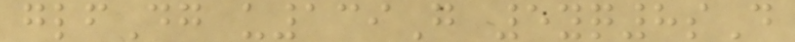glfDg u139G 5yq8sD
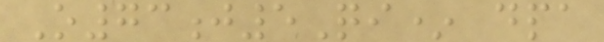O73j5Qi* dpa
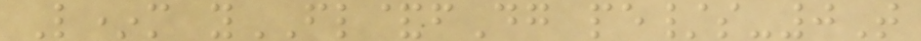L*m yFL&fDg pe/s-0T
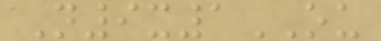N9x1OU
